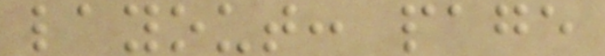layout: page
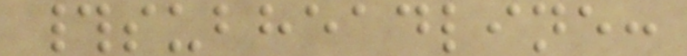#subheadline:
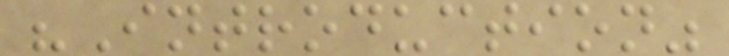"Introduction"
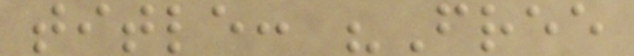title: "Free
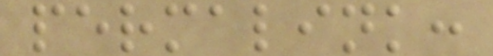permalink:
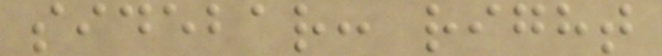sidebar: right
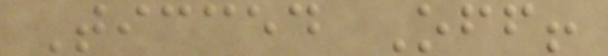Ticced Off!
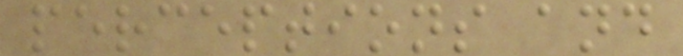perceptions and
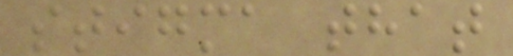stigma that
